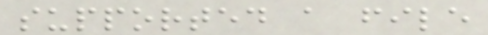supported a file
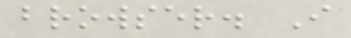browser. I
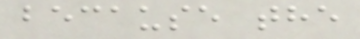because the
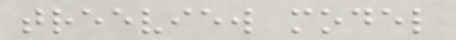treeview model
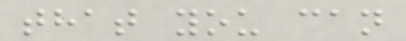that you can
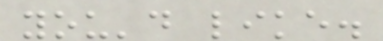you'd like.
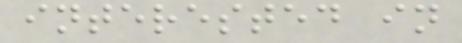interested in
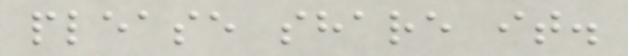please share it.
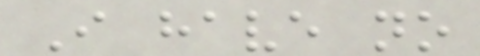I have no
